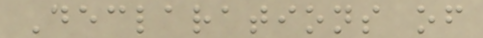Declarations of
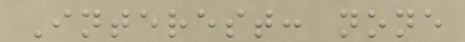Interest: none
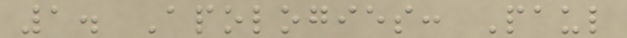1. Apologies: Paul
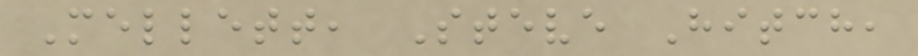Mellett, Steve Hitch,
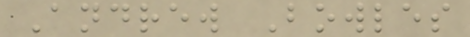Andrew Bowles
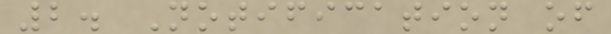2. Notification of
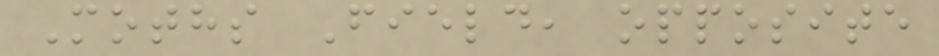Moths Field, opposite
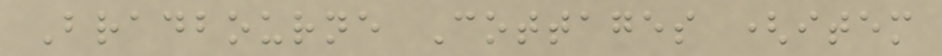Bradbourne Cottages (item
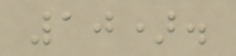10).
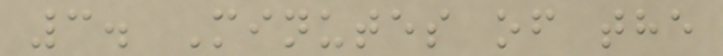3. Minutes of the
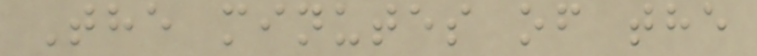The minutes of the
